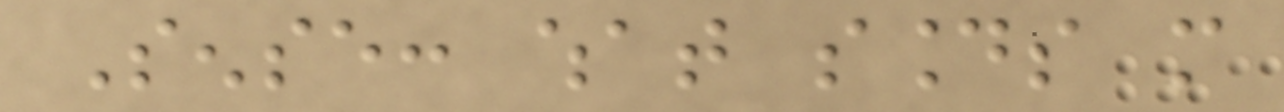Sense: what sounds more
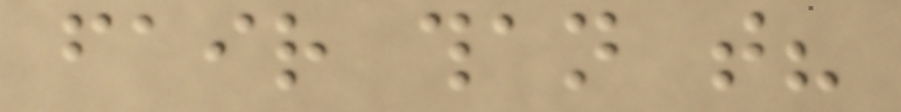fair than that?
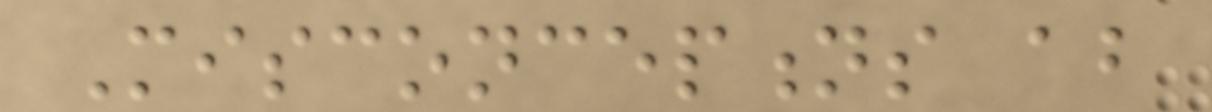Misconceptions about
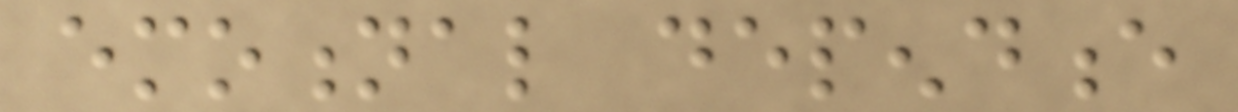emotional dependence
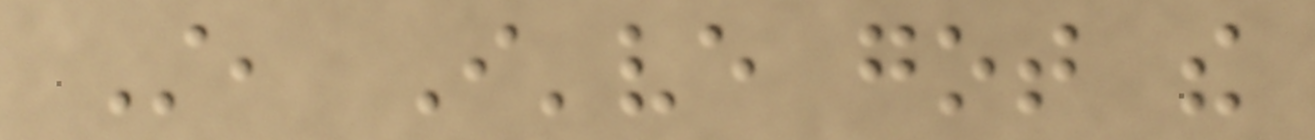Still, I've got the
